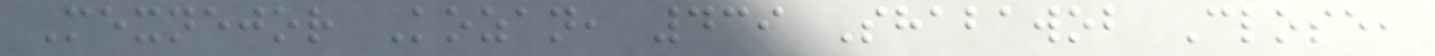Mexnejor Kozan, 439 Shabawob Close,
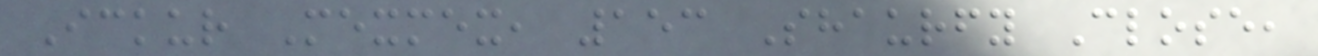Ickur Mexmex, 153 Shaurfy Close,
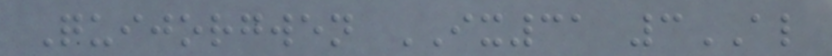Quijorgwen IX31 3AL
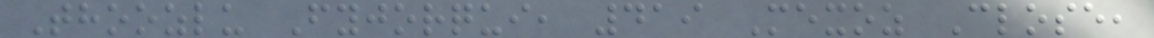Thoozlu Fyjorqui, 419 Mexoz Close,
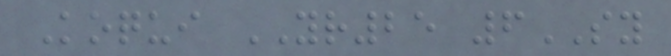Koqui YR25 6SY
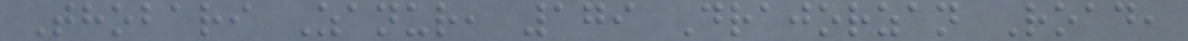Thobari Zanur, 179 Drajorzan Road,
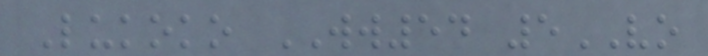Lukoko WW54 5VO
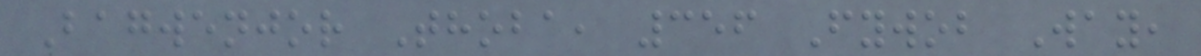Bagwenjor Thoba, 356 Fywob Way,
